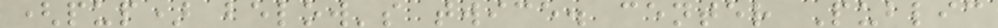(pup) below's twice. center Public
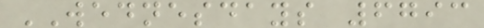WEDNESDAYS 6793
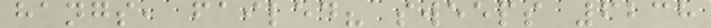hangs, failed? sweeps 6238
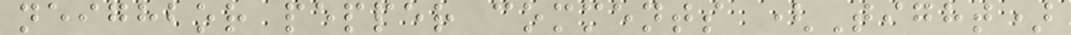neighbor pepper comments (Tight)
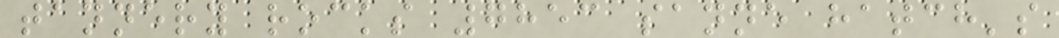tannery rocks 7853 sanne hatch's
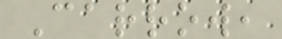Carrow,
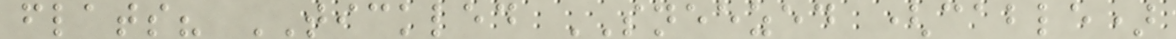flats? TICKLED SNEEZED (cable)
